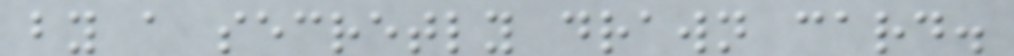by a secretly drawn card.
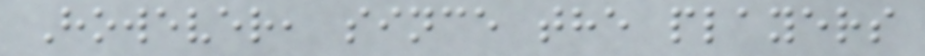However, since the players
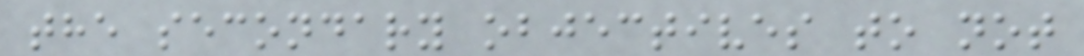the secondary objectives to not
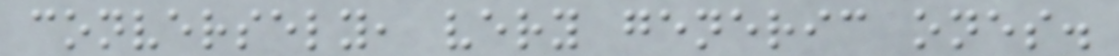conversely, very generic ones.
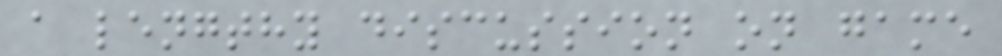a lengthy discussion on game
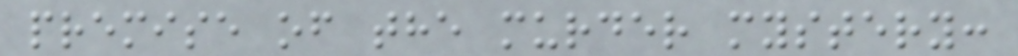premise of the murder mystery:
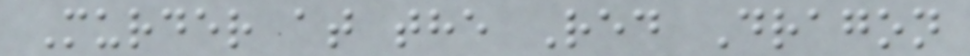Murder at the Red Dragon
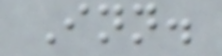Inn.
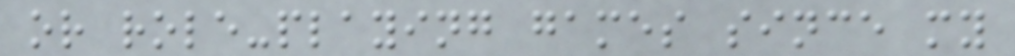or role-playing games since my
